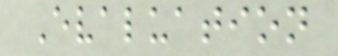Evaluation
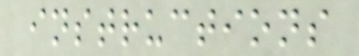instructions
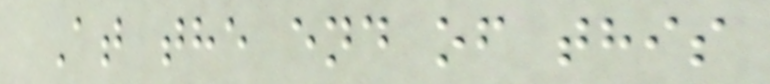At the end of this
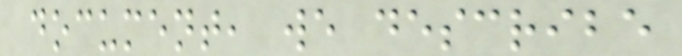document, we describe
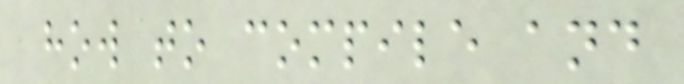how to compile and
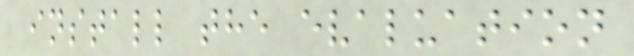install the evaluation
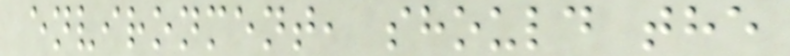environment, should the
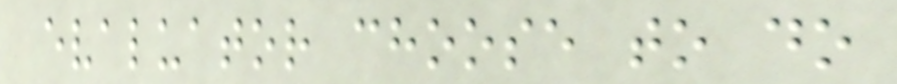evaluator choose to do
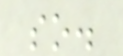so.
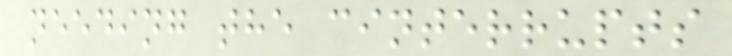needing the cinterrupts
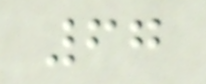67
